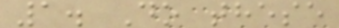1. Do these
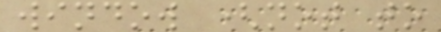window (not to
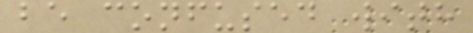be confused with
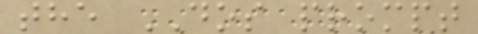the DOS prompt
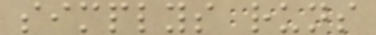simplys runs
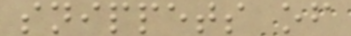snippets of
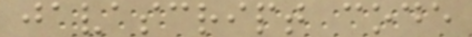javascript code
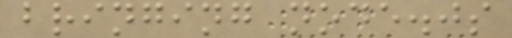bringing node.js
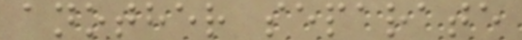another separate
